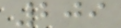209
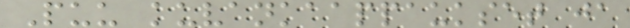Puu kuvankaappaukset ja
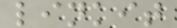linkit
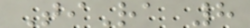TiRa 8
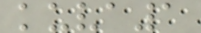kuva1
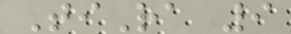TiRa 9
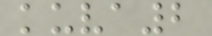kuva2
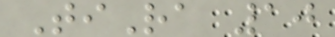TiRa 10
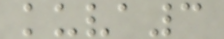kuva3
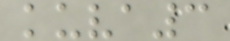kuva3
